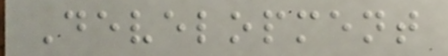Development
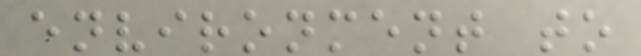environment to
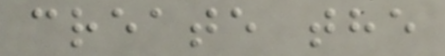create the
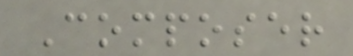Composer
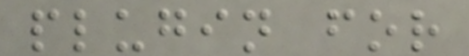plugin for
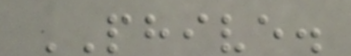PHIVE.
